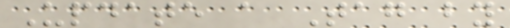Update a Tag by
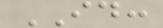ID:
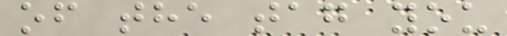of the tag you
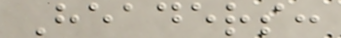Headers:
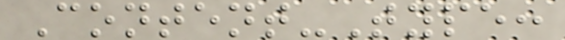Content-Type:
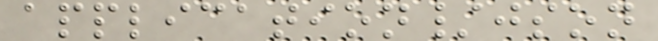application/json
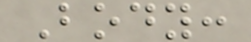Body:
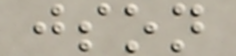json
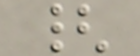{
